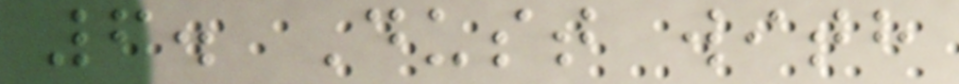6. Dust with
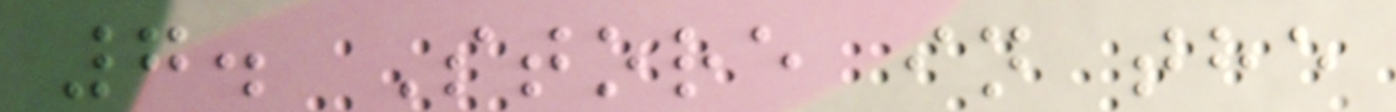7. Store in the
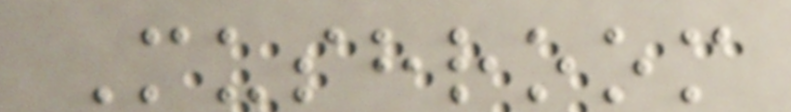Mushroom
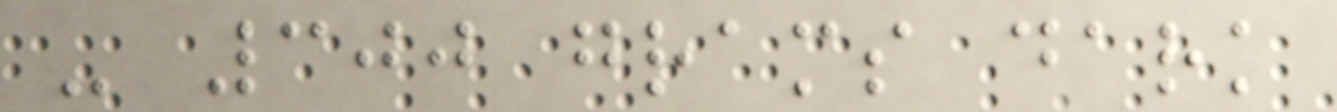- 300 grams dark
